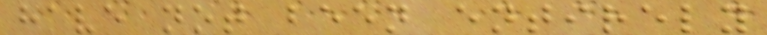have not been entirely
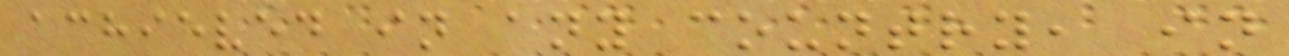achieved in any country, in
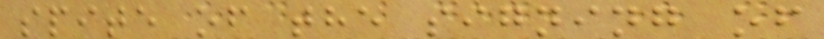spite of the signing of
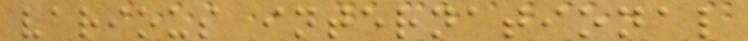various international
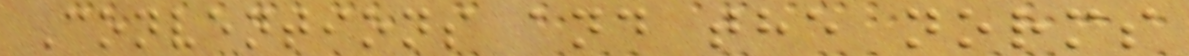Conventions and the norms
